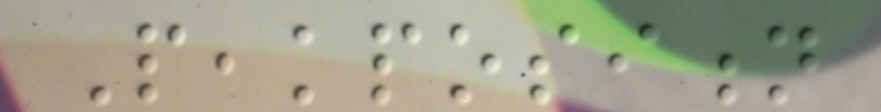Peakposition
